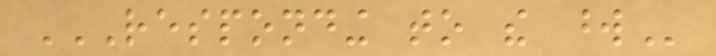RESPONDING TO THE WORD
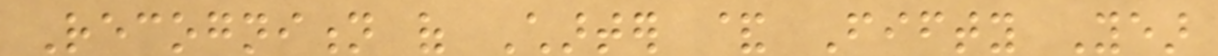Recognition of Charter & Fifty Year
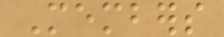Members
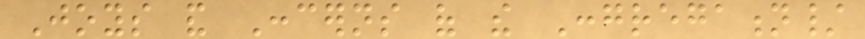Joys and Concerns of the Congregation/
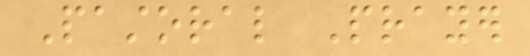Pastoral Prayer
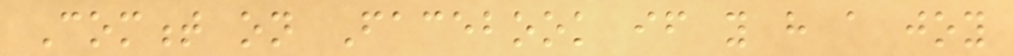Comment on Facebook if you have a joy
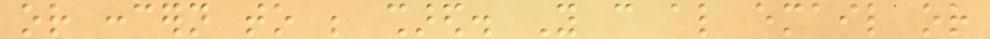or concern to be shared. You can also email or
